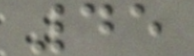45
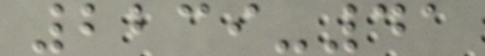2239-41
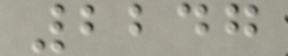2247
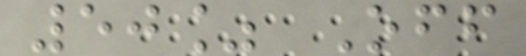50% Off
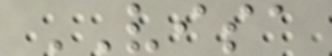VISA
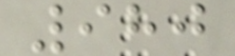980
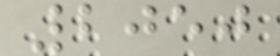2050
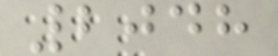2048
